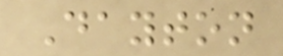Dayton
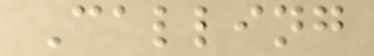Calling
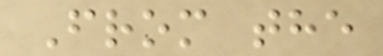From the
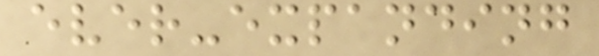ever-expanding
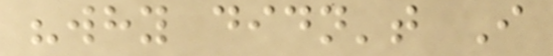"why didn't I
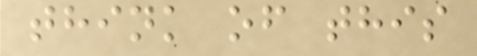think of this
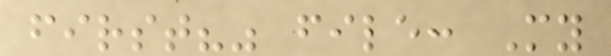first?" file: My
